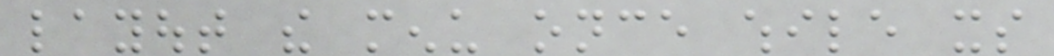layout the menu once while its
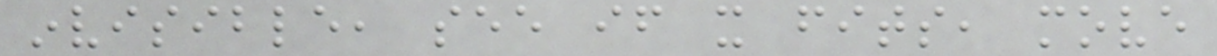invisible, see if it fits, move
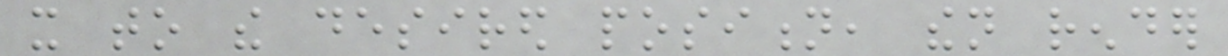it to the desired position, then render
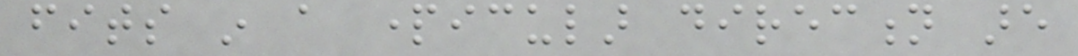fits in a particular direction are
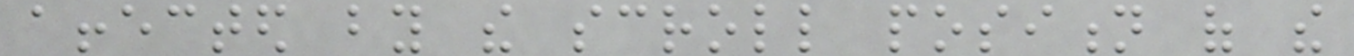affected by the scroll position of the
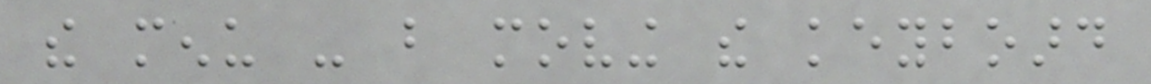the menu - but moving the keyboard
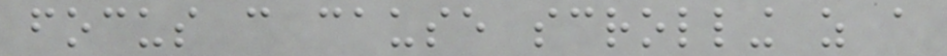focus can cause scrolling as a
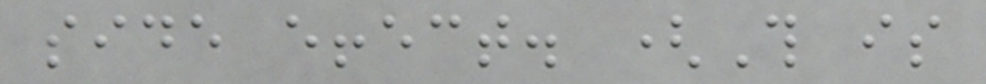side effect. (This is
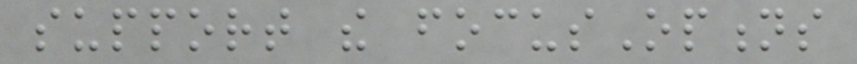support the focusOptions
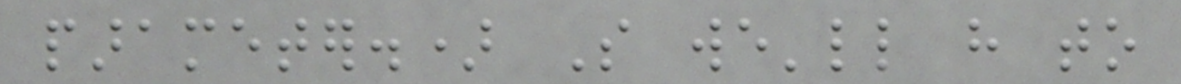parameter.) So we'll have to
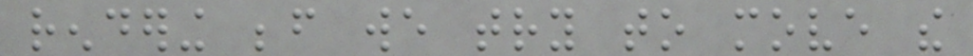rendering before we try to move the
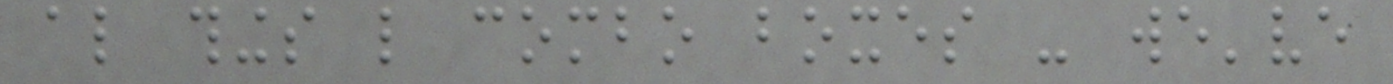also things like combo boxes - we've
